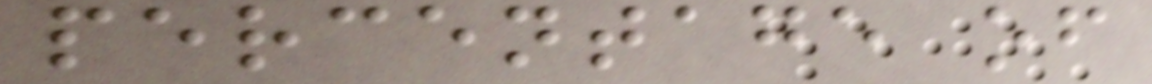percentage of
